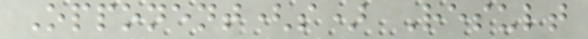Opponent(s) Result
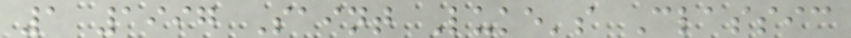1 1997 Saint Luke's Classic
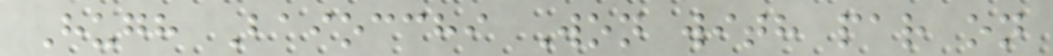Hugh Baiocchi Won with par on
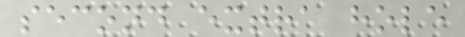second extra hole
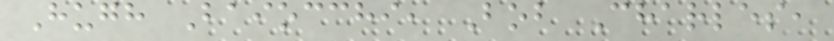Hugh Baiocchi, Bob Charles,
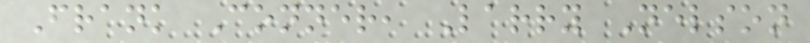Frank Conner, Larry Nelson
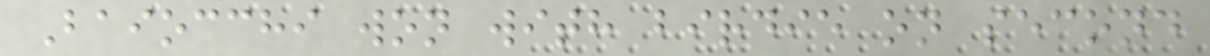Baiocchi won with birdie on second
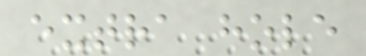extra hole
